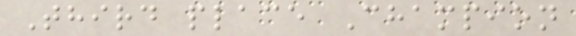Third place Champion
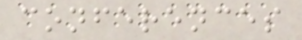conferences
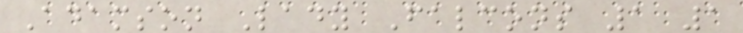Adamson Lady Falcons 1 1
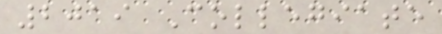2019 Collegiate
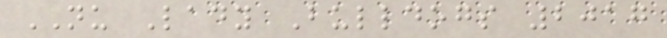NU Lady Bulldogs 2017
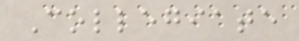Collegiate
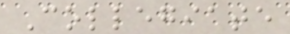Collegiate
